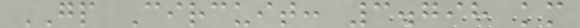GP Circuit: 3.798 km
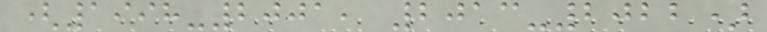(1998-2001, 2013-2022)
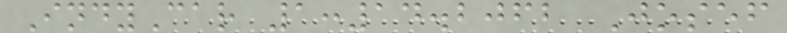IndyCar 1:14.2062 Josef
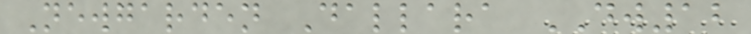Newgarden Dallara DW12
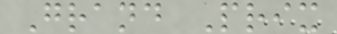Grand Prix
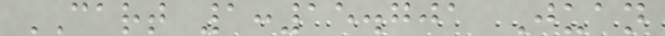CART 1:15.701 Juan
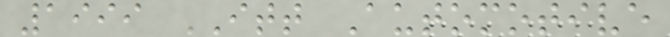1999 ITT Automotive
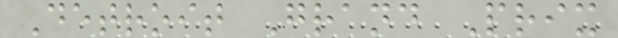Detroit Grand Prix
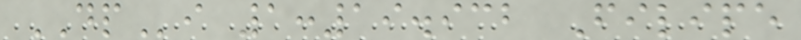DPi 1:19.932 Filipe
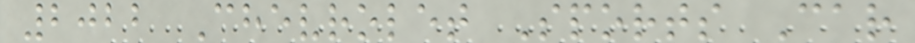2022 Chevrolet Sports Car
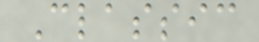Classic
